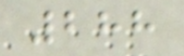288
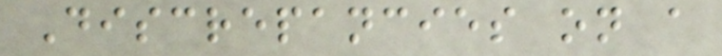Discrepancies on a
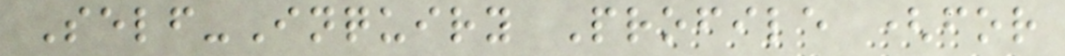Self-Inquiry Profile (for
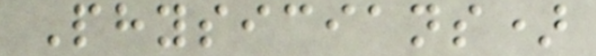Physicians)
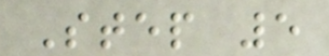Step 5
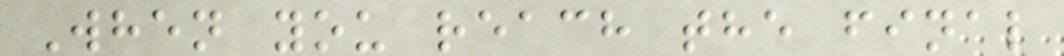When you reach the final
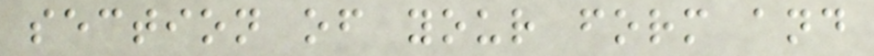section of your form and
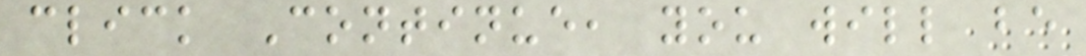click Continue, you will be
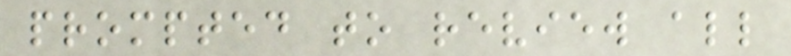prompted to review all
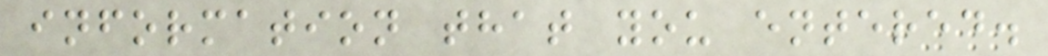information that you entered.
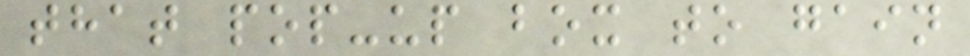that pop-up box to gain
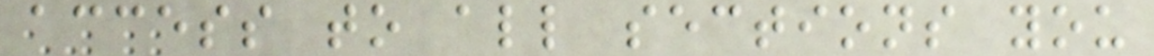access to all sections you
